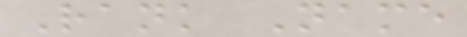Rank Name
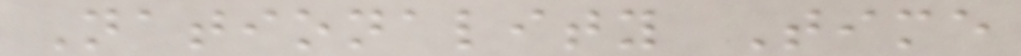Nationality Time
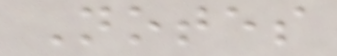Notes
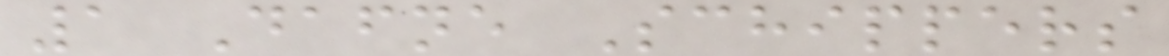1 Dafne Schippers
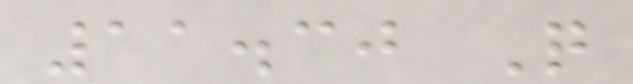11.30 Q
